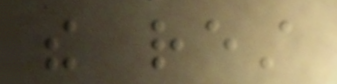the rest
